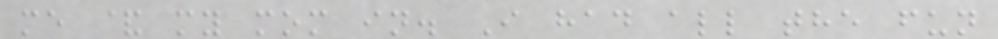me & my mom in. I had all the fun
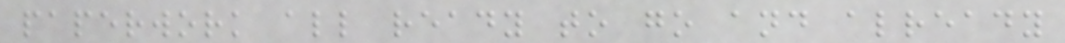paperwork all ready to go and already
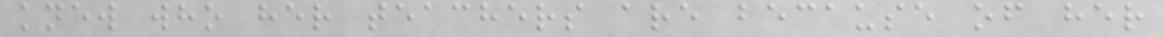knew who her teachers are because of her
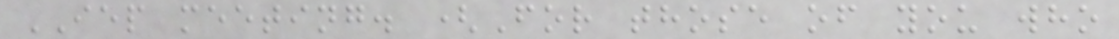IEP meeting. (For those of you who
